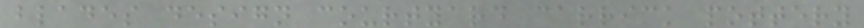blades design courtyard carrick pottery
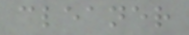cleaner
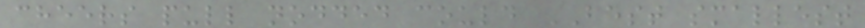cheers pull nodded could BEST smallest
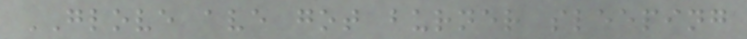GLOVE ave got burner sleeping
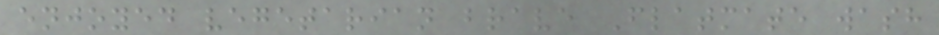enjoyed vegetarian brave Flatmate wash
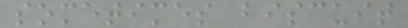sometimes biscuit
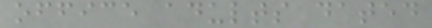office adults dated
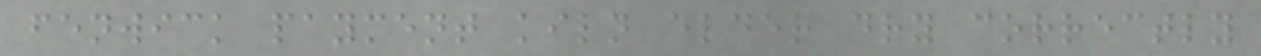fenwick payment kiln elder dry correctly
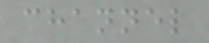channel
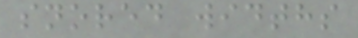snored widths
